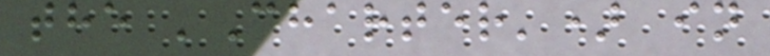the 'Charter') in
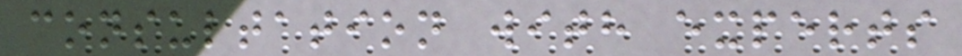consultation with experts
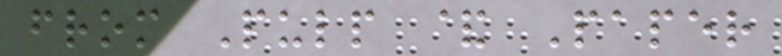from Pulp & Paper
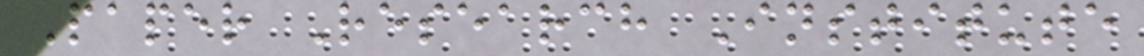Paper Research Institute
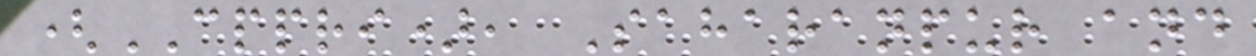(CPPRI), Saharanpur and
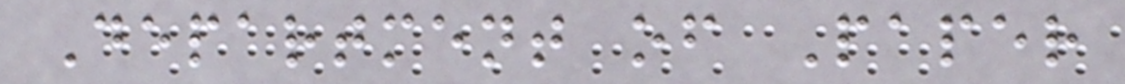Department of Paper
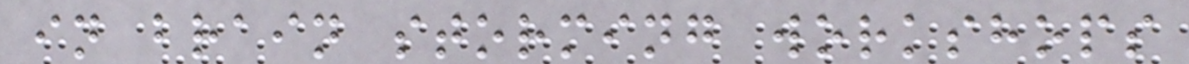in brain storming workshops
